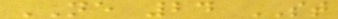NE 24 ST
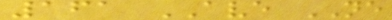161 AVE NE
